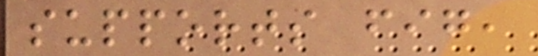supports fig,
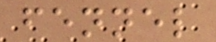fennel
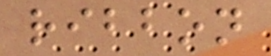ribbon
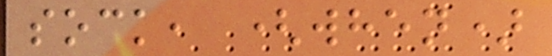sock, (when)
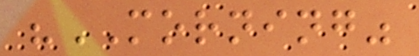"MORNING"
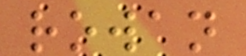rowan
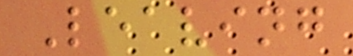Leaving
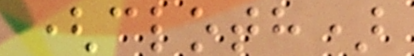(cloth)
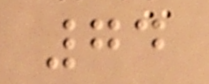74
